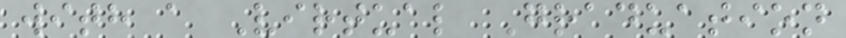with a Virtual Graduation
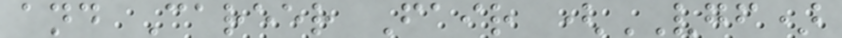and Career Fair (VGF)
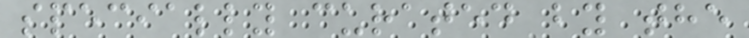specially curated by the
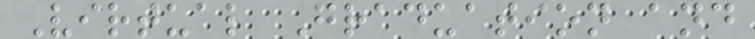Virtual Graduation and
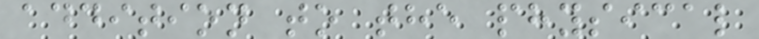addition to the physical
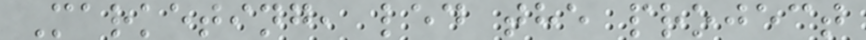Marketing, led the project
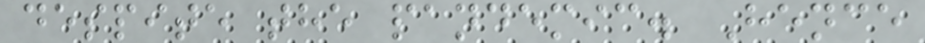despite the pandemic. Hence
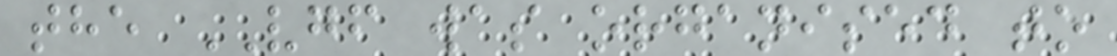the VGF was organised to
